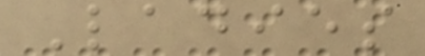Ladies
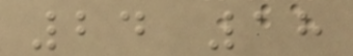24 18
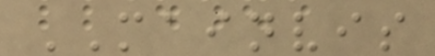MAINVIS
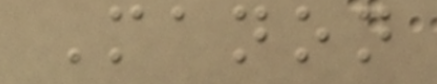Manon
